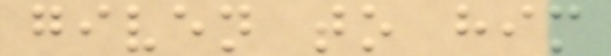given to him
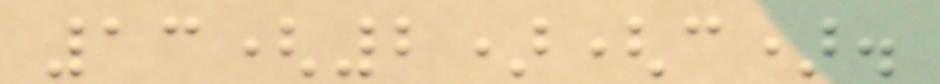13(2)(c).
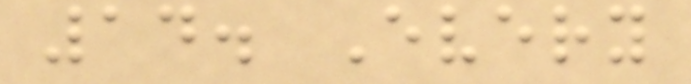14. Every
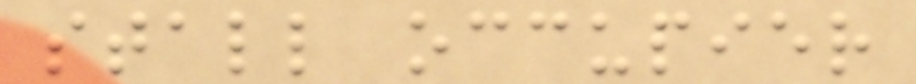stall occupier
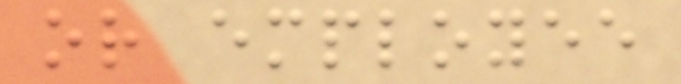or employee
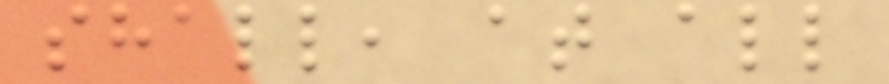shall, at all
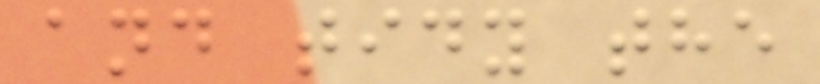and tidy the
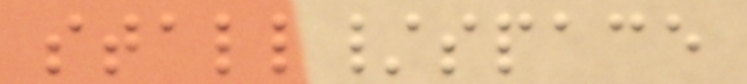stall/space
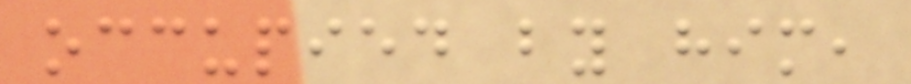occupied by him,
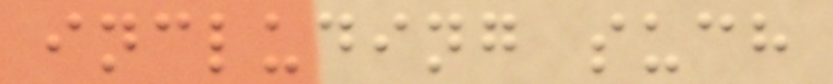including such
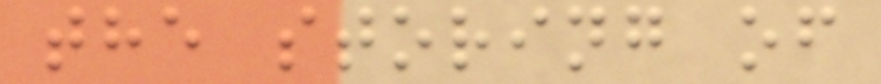the storing of
